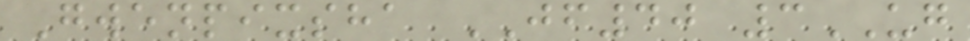Gwenpixsha JF40 3UG
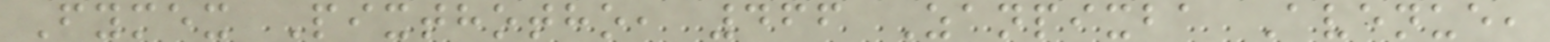Fymex Pixthotho, 466 Zanpixba Avenue,
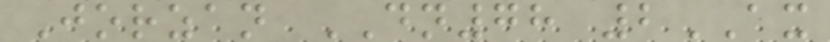Jorzan DN78 2AX
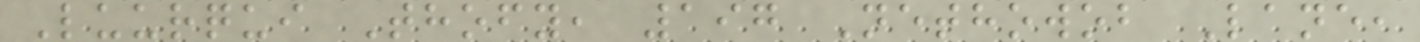Luurqui Thofy, 197 Nethowob Lane,
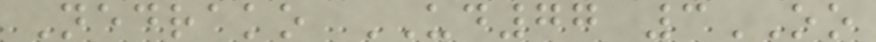Nedrako UD77 3OO
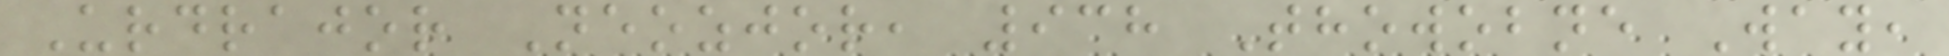Urdrajor Neozjor, 938 Thowobne Way,
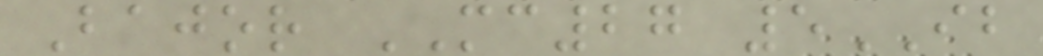Bajor MC27 5IB
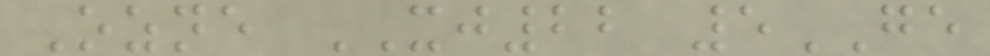Ozne XJ22 5GE
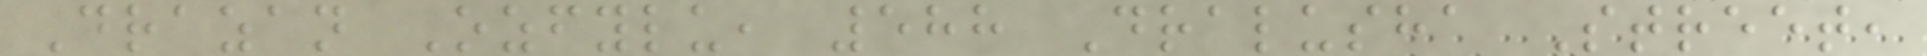Drazan Ozfylu, 588 Dralusha Street,
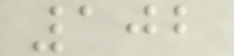102
